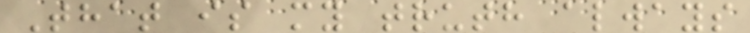That is my truth always
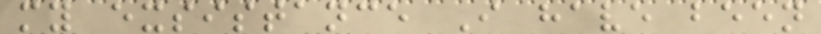my exsistance I have been
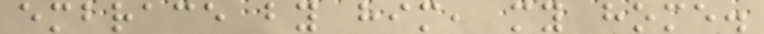embrace by him, my home.
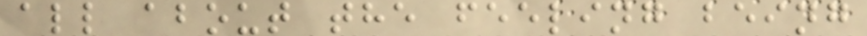all about the feeling being
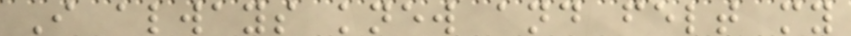I always knew and felt my
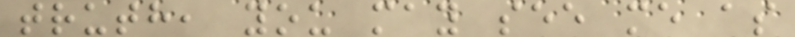truth, you may see me as
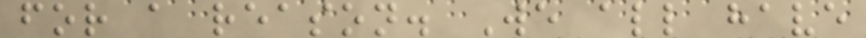for a reason. We all have
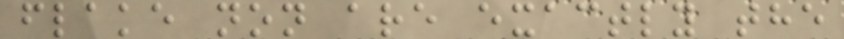flake non are exactly the
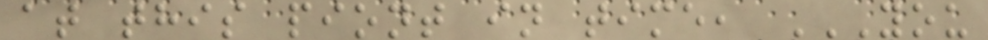at this piont in time, YOU
